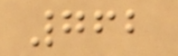762
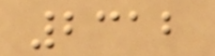2312
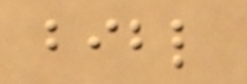bibl
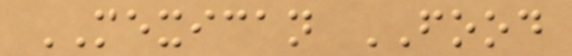MEXICAN FOOD
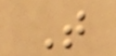T
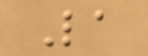La
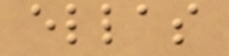ellas
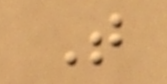T
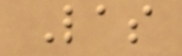Las
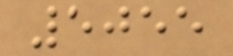5055
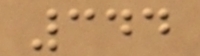344
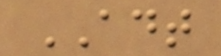ADT
